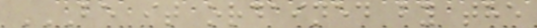BE IT ORDAINED BY THE
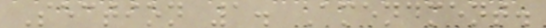Section 1. Amendment.
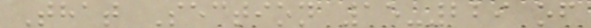That Section 15-229 of
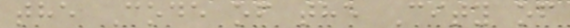the Code of the City of
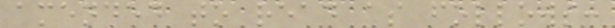amended to read as follows:
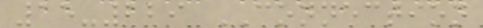15-229 CONNECTION
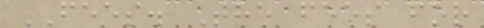FEES. The fees for
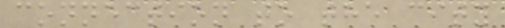connection to the city
